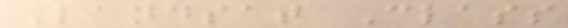Landsat Class
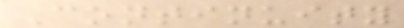Continuity
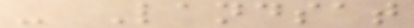- Landsat
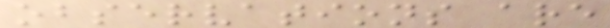observations are
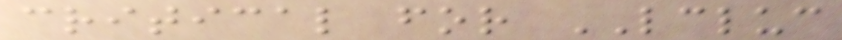critical for LCLUC
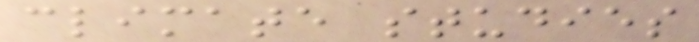climate studies
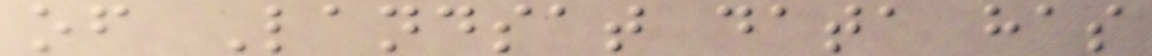of Landsat data has
